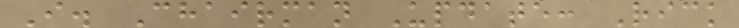I. Chairman Update: Rick
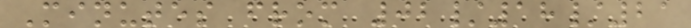Minutes from 02/18/21
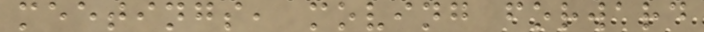meetings, moving forward
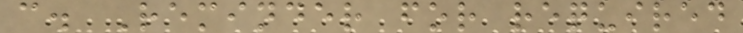c. Reminder for required
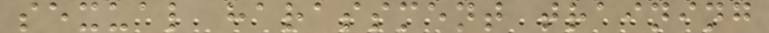sexual harassment training
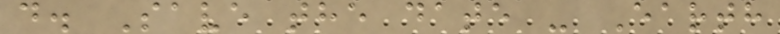d. Save the date - Earth
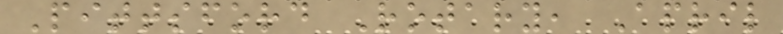Pittsford Rotary, April
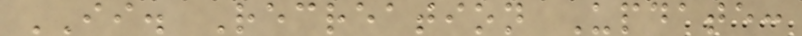II. Recreation Update:
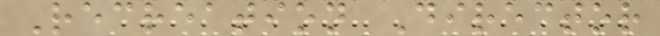Recreation Director
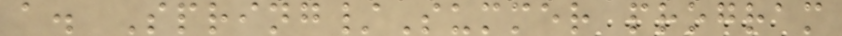a. Spring/Summer program
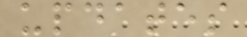updates
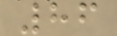86
